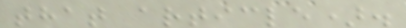that article).
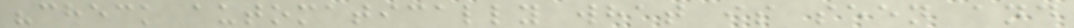"check automatically what is seen and
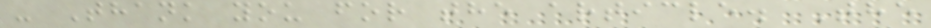- Thank you for the article. The
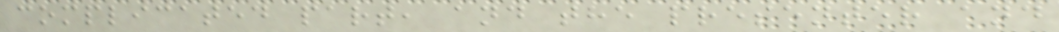complicated part, and the presenter and
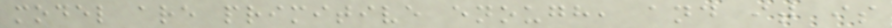model are primitive enough, and it is
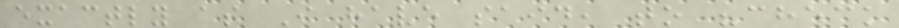exactly as I have said, to "check
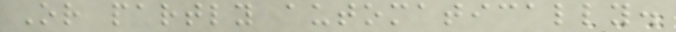Or partly automatically.
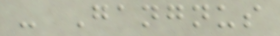- Gangnus
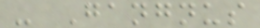- Gangnus
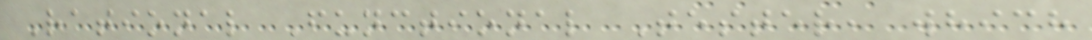Rational Functional Tester, which
